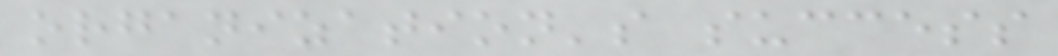organization's success
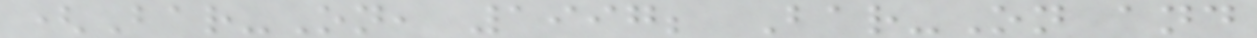(Bar-On, 1997; Bar-On and
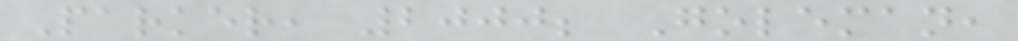Parker, 2000; Goleman,
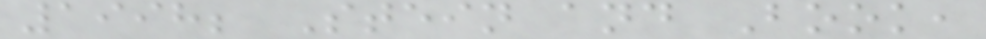1998; Stein and Book,
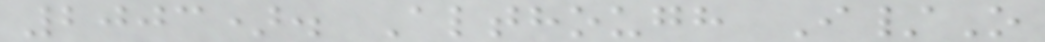2003). Although I/O
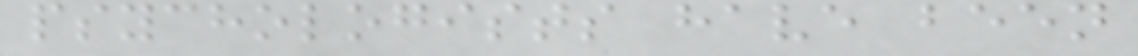psychologists have been
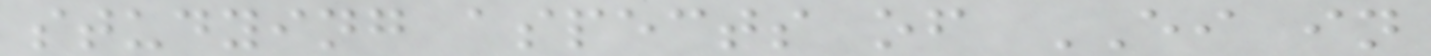studying aspects of EI in
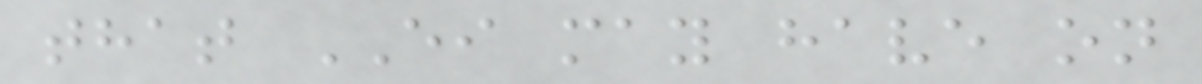that EI may have on
